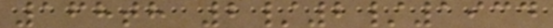168th 2/2/1934
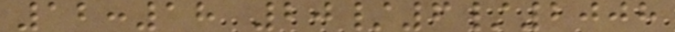12:18 20/6/2008
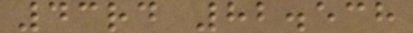43rd 82.538
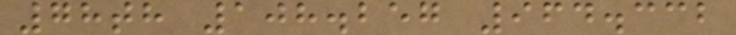78th 108.257 964.332
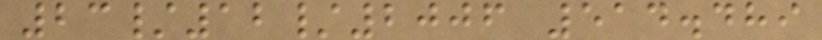23/12/2006 514.489
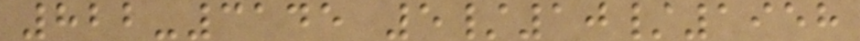822-3145 5/10/1958
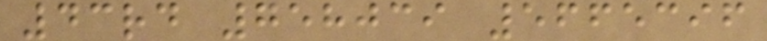43rd 758039 5665396
